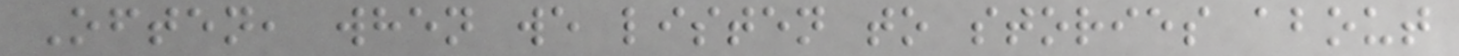Often, when we listen to stories about
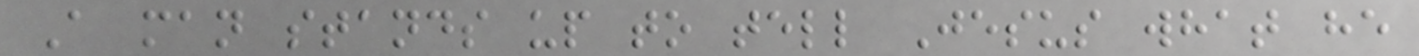A man stands up to tell Jesus what he
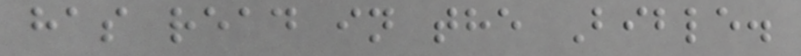has read in the Bible.
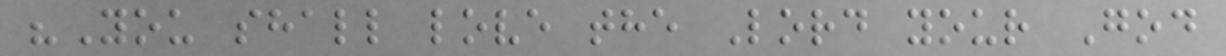"You shall love the Lord your God
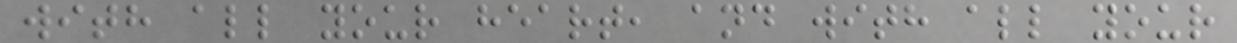with all your heart, and with all your
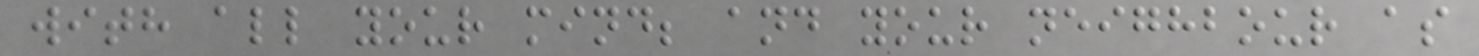with all your mind; and your neighbour as
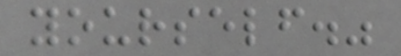yourself."
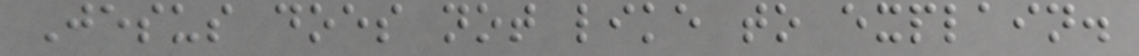Jesus does not like to explain.
